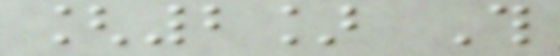[2] This
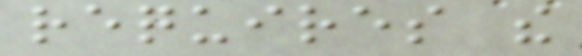requires the
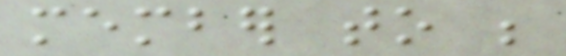member to be
